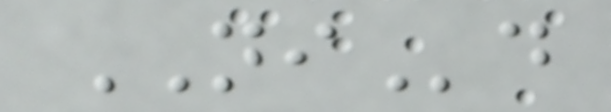NId
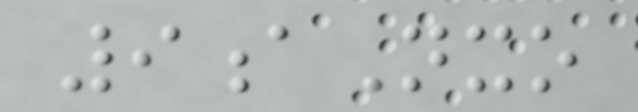9aNxo
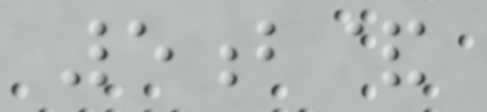5b&
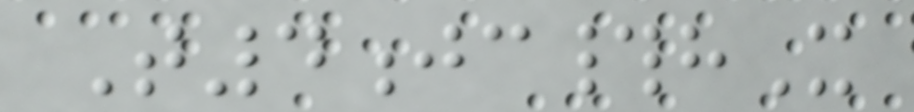T4jc#hX
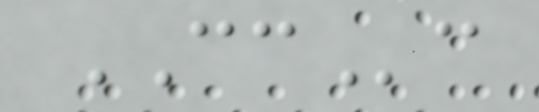CCc
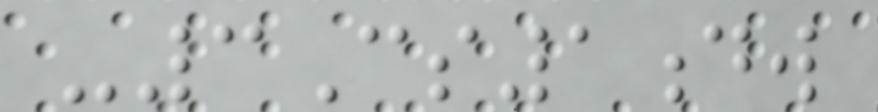-3Cs1dw
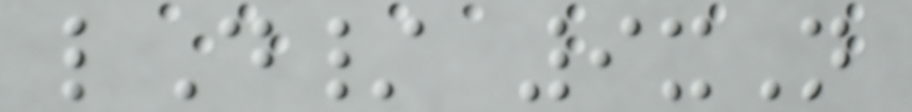lD/ 9xN
